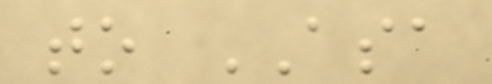to ASA
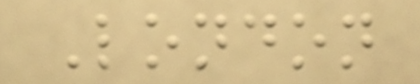London
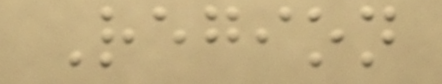Region
